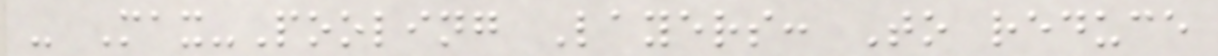- Max-Pooling Layers: To reduce
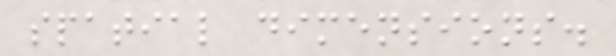spatial dimensions.
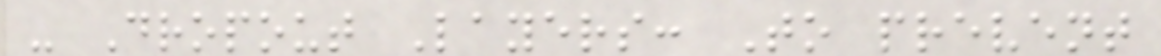- Dropout Layers: To prevent
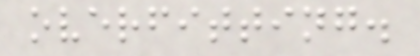overfitting.
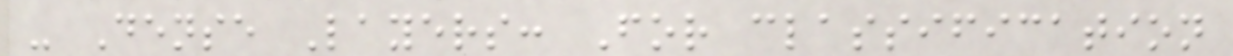- Dense Layers: For classification
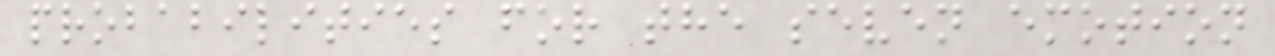probabilities for the seven emotion
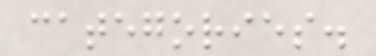categories.
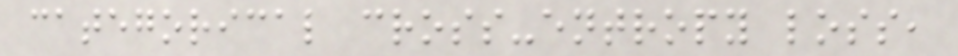categorical cross-entropy loss,
